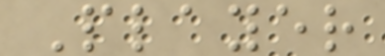Player
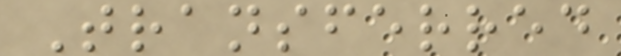Transferred
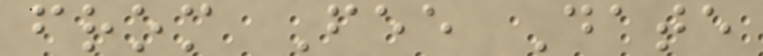from Fee Date
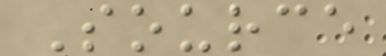Source
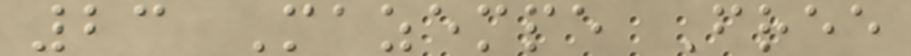23 Mazempe Free
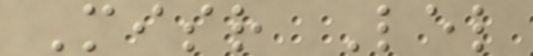Misr Lel
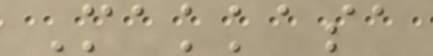Makkasa
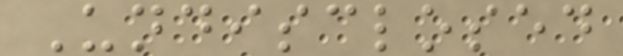Undisclosed
